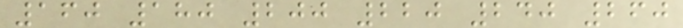160 180 200 220 240 260
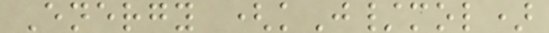Energy (kJ/mol)
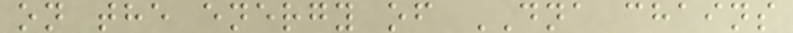on the energy of DNA chains
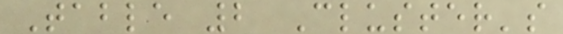Table 2 Cluster's
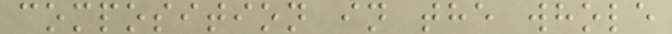composition in the whole
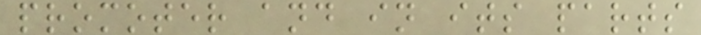promoter and in its parts
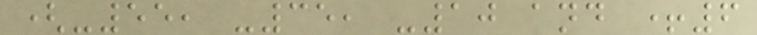(-55, -35, -10 and +6
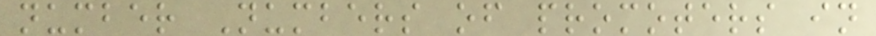number Numbers of promoters in
